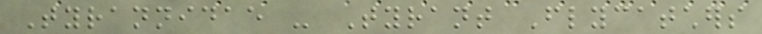Tyrannidae - Tyrant Flycatchers
